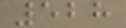528
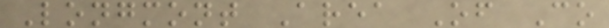Longmont Area Of Co
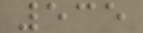535
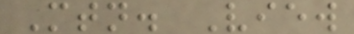Mtn. View
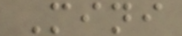Mini
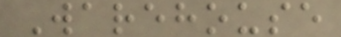Warehouse
